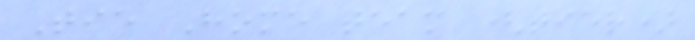Tie Home team (tier)
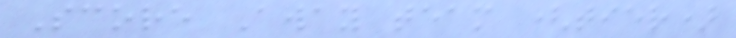Score Away team (tier)
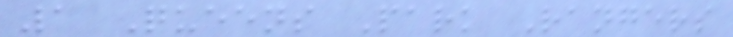1 Queens Park Rangers
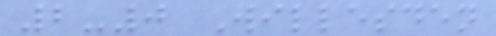2-0 Willesden
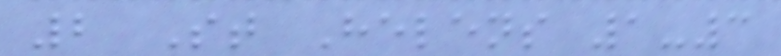2 St Helens 1-3
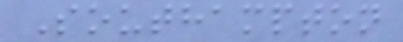Southampton
